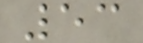53
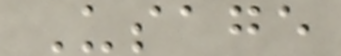Usage
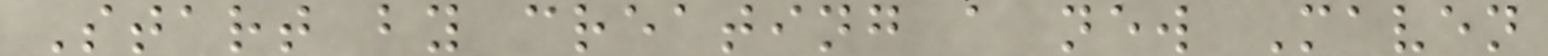Start by creating a new Maven
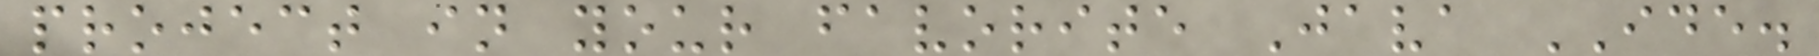project in your favorite Java IDE.
